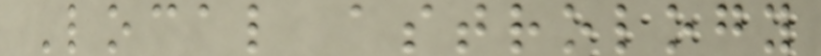Local astrology
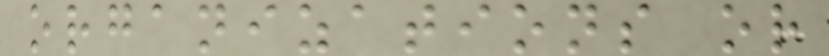organizations or
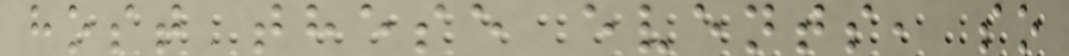host these events, so
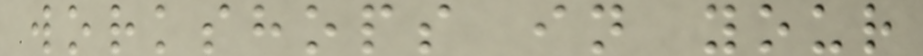workshops in your
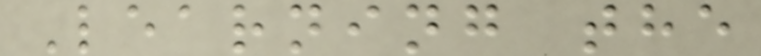Learning the
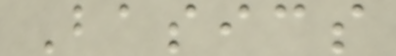Basics
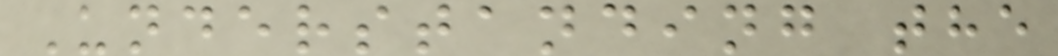Understanding the
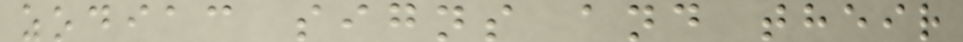zodiac signs and their
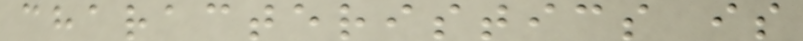characteristics is
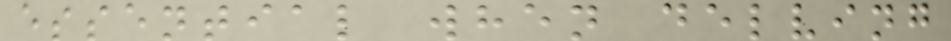essential when delving
